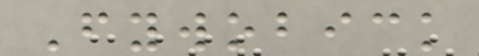Fywobick
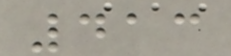413
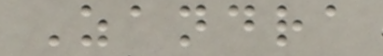Zandra
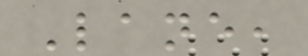Lane,
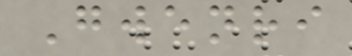Gwenri
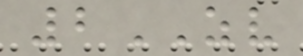2ZV
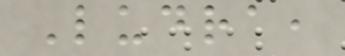Ludra,
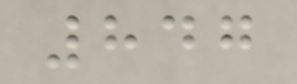847
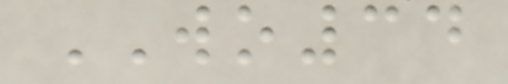WO34
